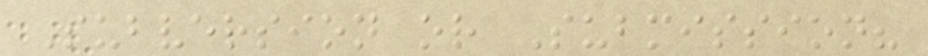Subversion or Submission?
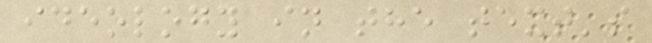ideology in the text's
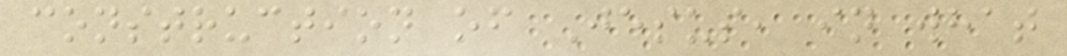construction of Jesus, in what
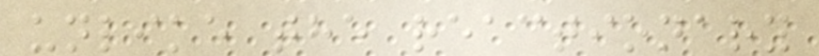unlike the reactionary
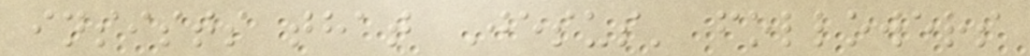insists that Jesus' followers
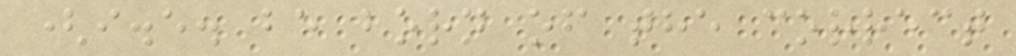(i.e. be born of the correct
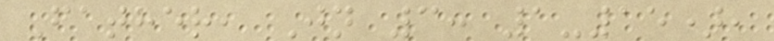Father, Jn 3: 1-15),
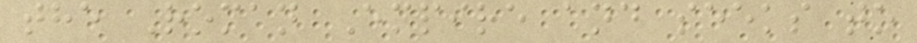the Roman Empire and seeks to
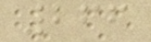266
